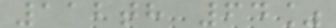112th 64%
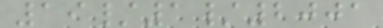19/1/2001
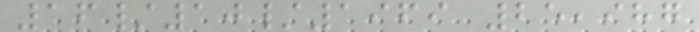16/10/1969 25,987
